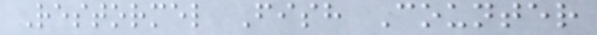Restormel Fish Counter
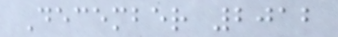December 2012
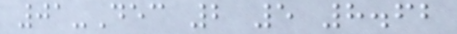01-Dec 2 5 8.62
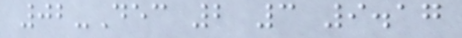02-Dec 2 3 9.17
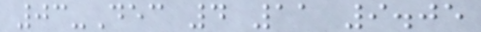03-Dec 4 11 9.05
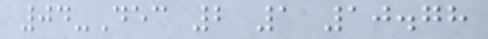04-Dec 2 1 10.78
